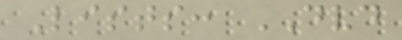Lists: DVD
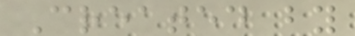Created by
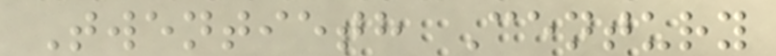Twentieth Century
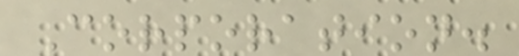Corporation.
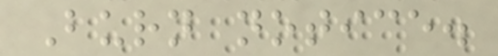Burn notice.
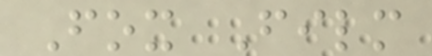Fox Film
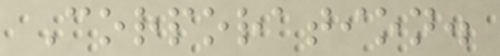Corporation.
